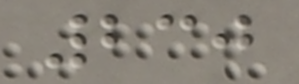230
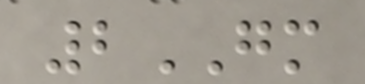2GM
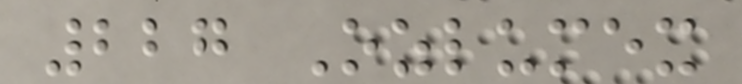227 Ozlumex
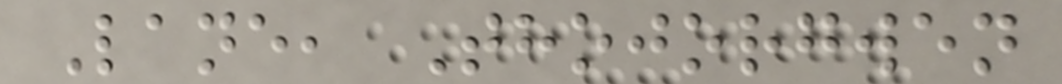Lane, Thojorgwen
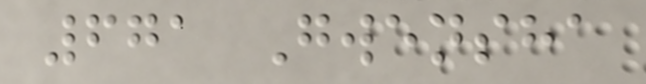671 Gwensha
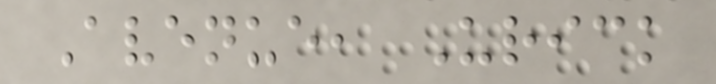Avenue, Urick
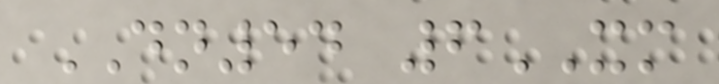DN54 6XM
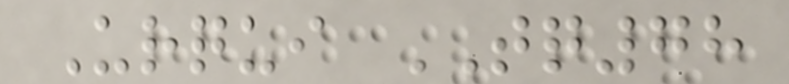Urqui TQ78
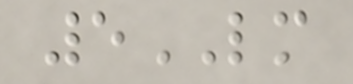5LM
